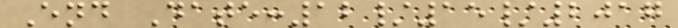End Date:12/15/2017
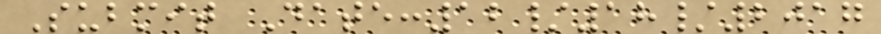Submit Date:12/18/2017
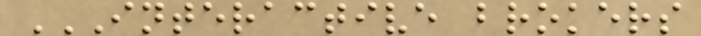INTERACTIVE BROKERS
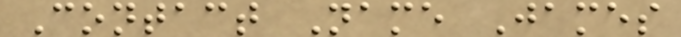Contact Name James
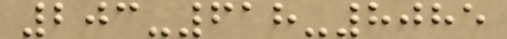203-618-8085
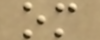om
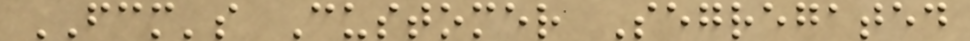FCM's Customer Segregated
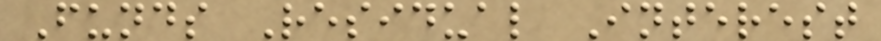Funds Residual Interest
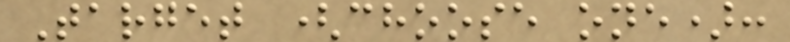Target (choose one):
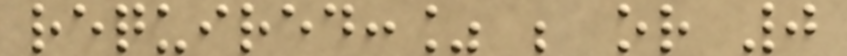required:% ; or 0
